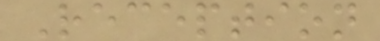Reception
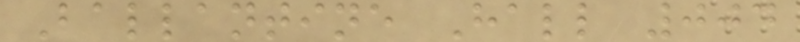Ballantine Hall 004
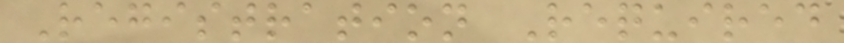Registration Required
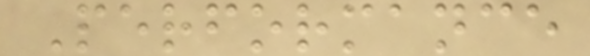Performance
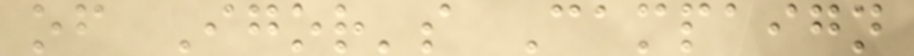of Igor's Campaign
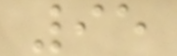95
